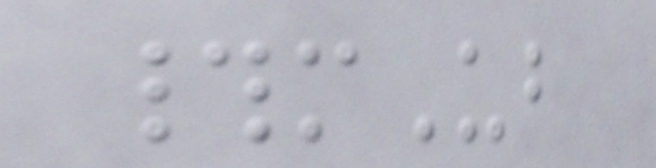#mUb
